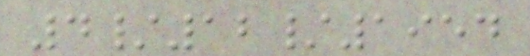4/12/1954
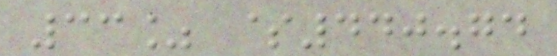33% $440.74
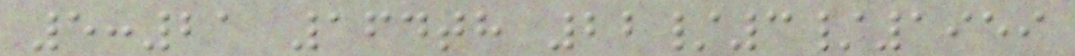5:21 164th 22/3/1959
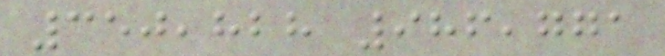350,828 986,771
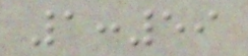1:59
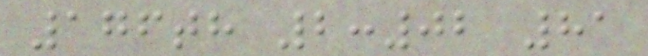176th 2:02 81
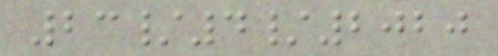23/4/2020
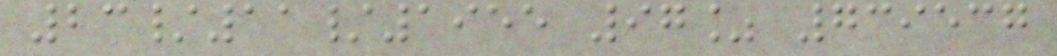23/11/1955 97% 739537
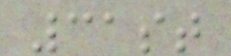31st
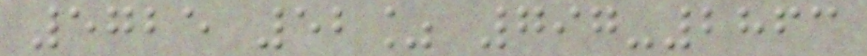5725 52% 797-2863
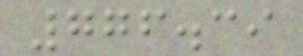776.39
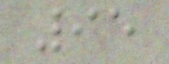95
